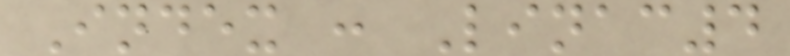Index : Linac4
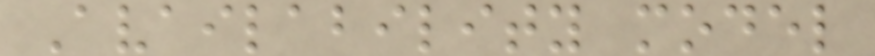Availability model
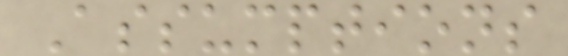Assumptions
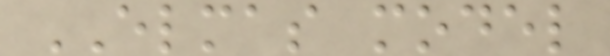ELMAS model
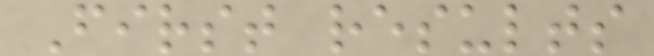First results
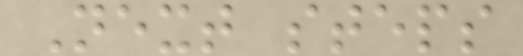Next steps
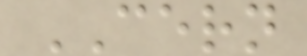CERN
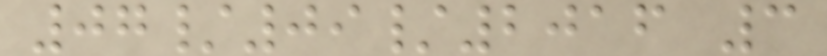07/09/2016 3
